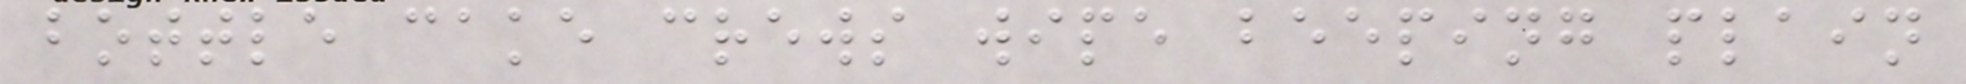bottle cake crews wipe beeping plain
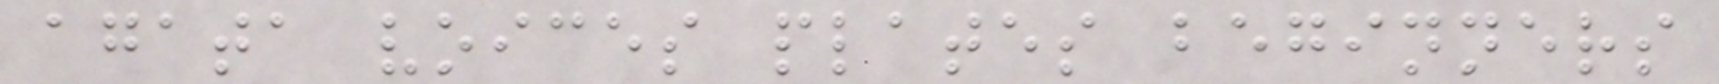agata voices plates beginners
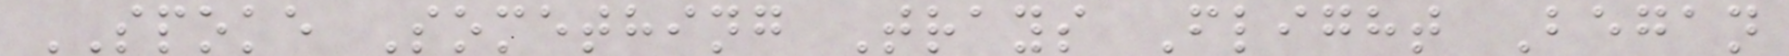SPOKE Something Trays Flight Began
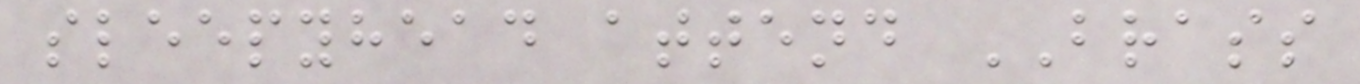sleepyhead attend BRASS
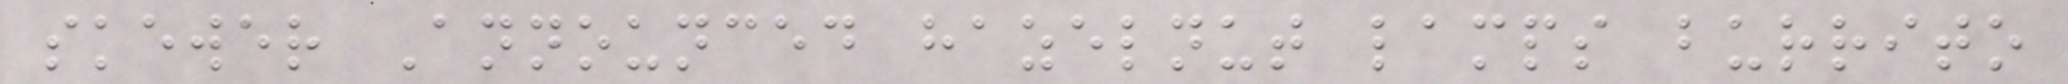skewer Announced hazelnut lamps burrito
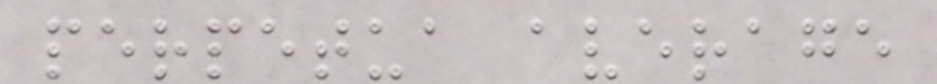perpetua average
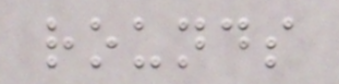rounds
